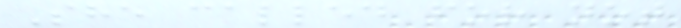She called for not
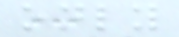only
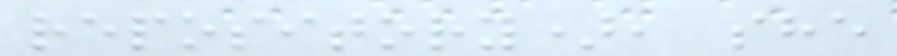repository), she
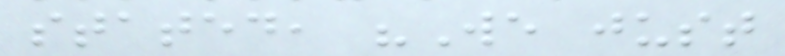stated, "We just
